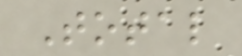Total
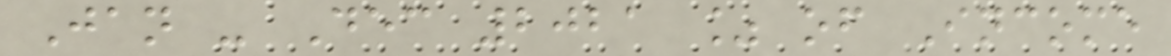Jan - Dec 2021 % of Income
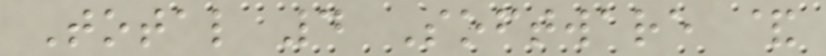Total 4 Software &
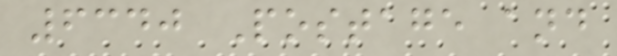6340 Postage and
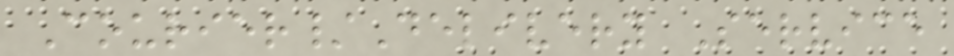Courier/Delivery Service
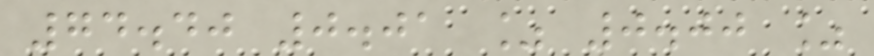74.40 0.01 % 0.00 %
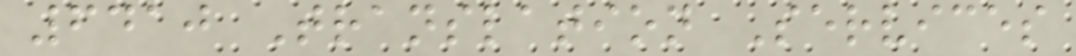6410 Translation Services
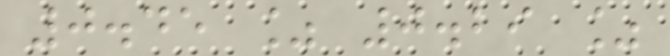0.45 % 0.29 %
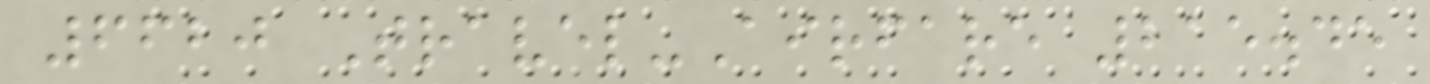6620 Travel-Airfare 215.45
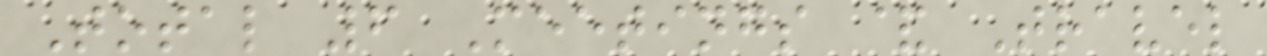Total 6 Meetings & Travel
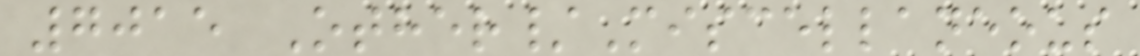7015 Other/Miscellaneous
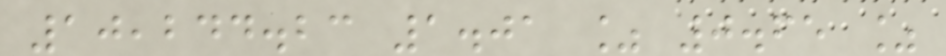10,244.23 1.01 % 0.65 %
